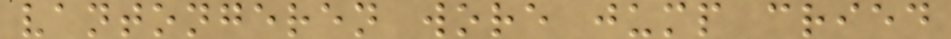vantongeren wore jump cried
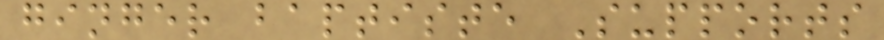ginger baptiste Supports
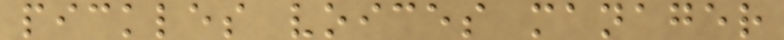pickles voices manager
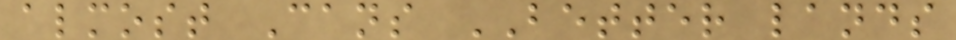almost Cans BETTER lands
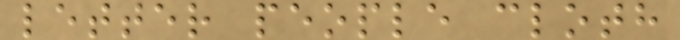letter people cloth
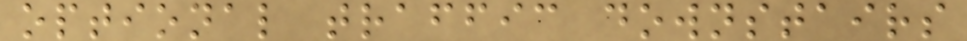optional traffic downstairs
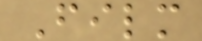Film
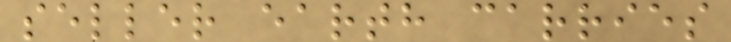seller earth carries
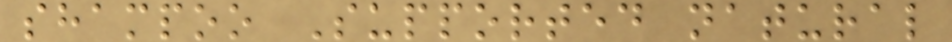shampoo Supported natural
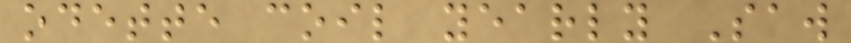odette coil yearly Saw
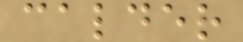calder
